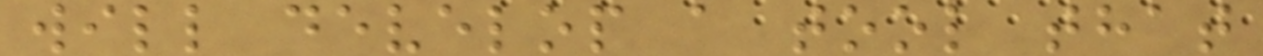will develop a tool that
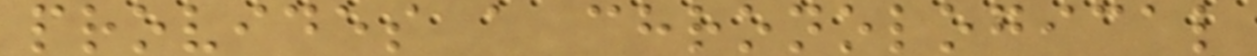provides a chronological
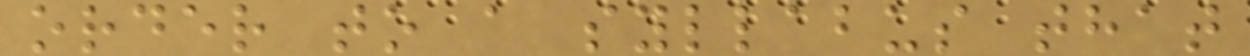order to a syllabus that
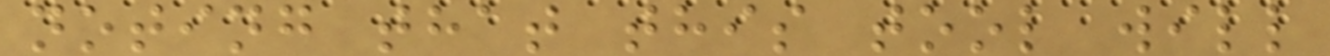noting that this tool will
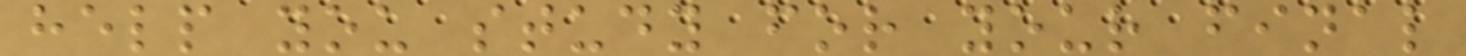help you study for your final
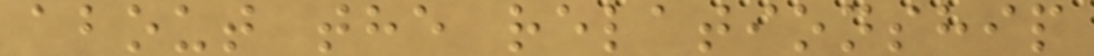about the relationship
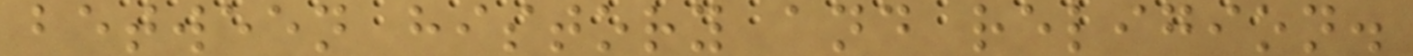between history and religion.
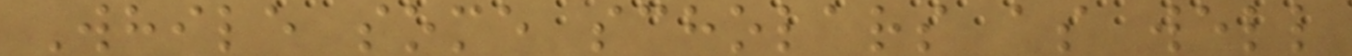While some scholars as well
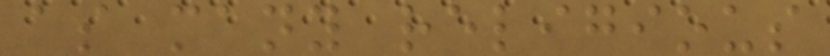as many religious
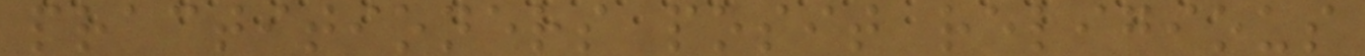practitioners posit religious
